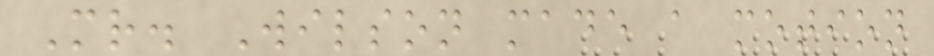Mr. Wilson made a motion
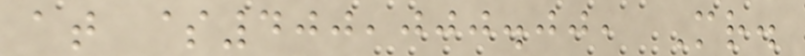at $400,000.00, Mr.
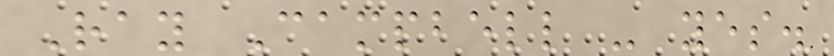Ray Campbell - yes.
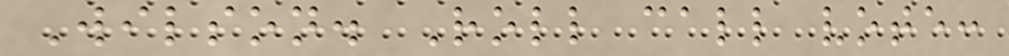Wilson. Roll call vote:
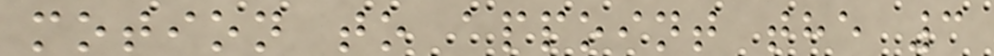motion to appoint the 3
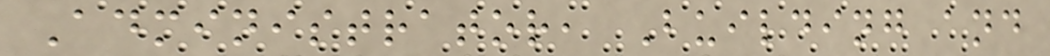Administrator, Building and
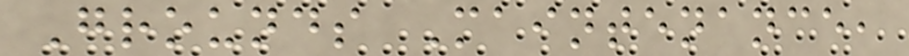Grounds Maintenance,
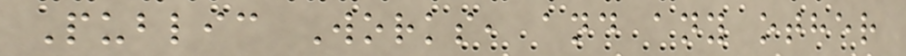Public Works, and any other
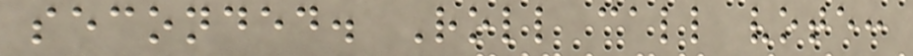seconded. Roll call vote:
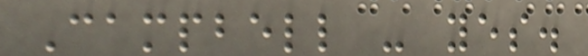Campbell - yes.
